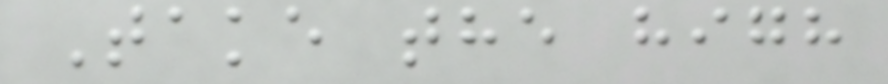Take the high
